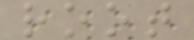root
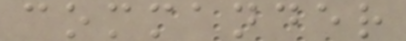commander
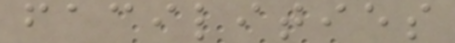facilities
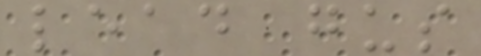lead gus
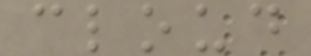cloud
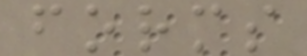forms
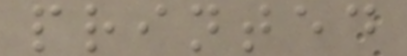printed
